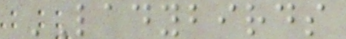LADYBIRDS
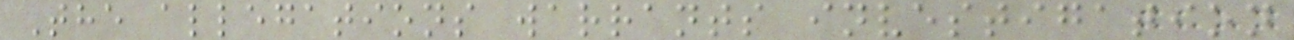The allegations warrants investigation
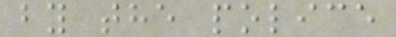by the police
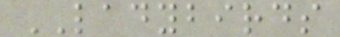LADYBIRDS
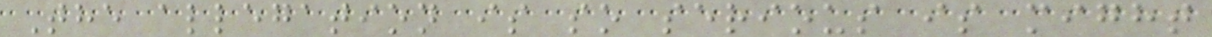The allegation is so serious is might
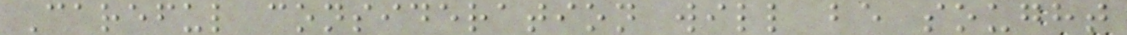Careful consideration will be sought
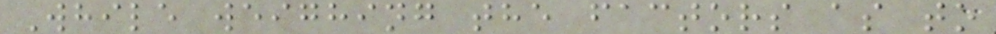While weighing the factors as to
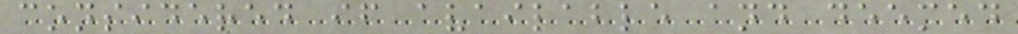considered if available and deemed
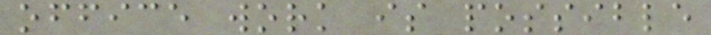office work is possible
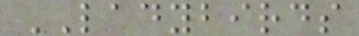LADYBIRDS
